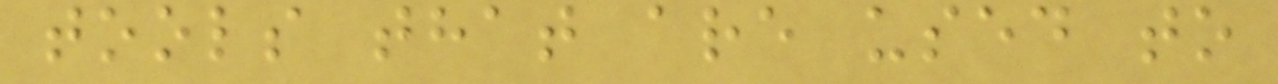tools that are used to
